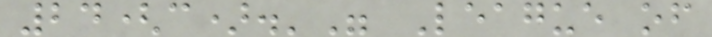24(c).'" League of
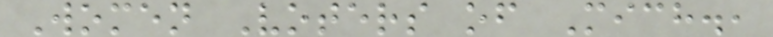Women Voters of Mich.,
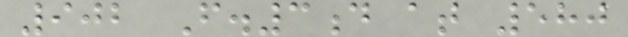902 F.3d at 580
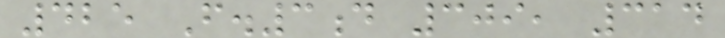425 F.3d 309, 314
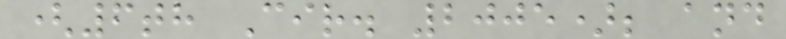(6th Cir. 2005); and
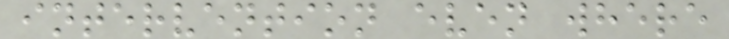intervention even where
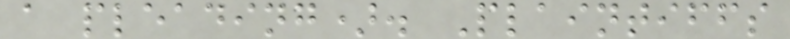a pleading). Plaintiffs
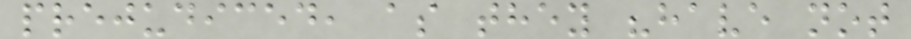prejudiced, as they "have not
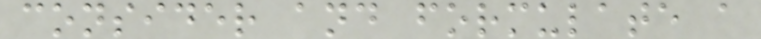consider and formulate a
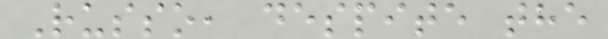Russo, despite the
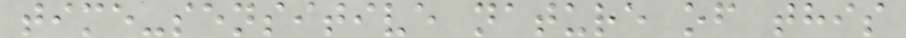time-sensitive nature of this
